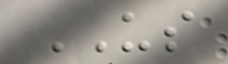US
